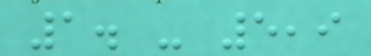1. - 5,9
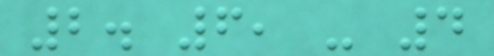2. 6, - 4
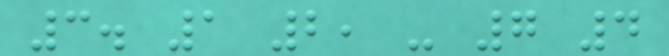3. 1 2, - 7 4
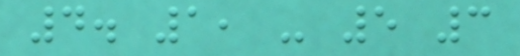4. 1, - 5 3
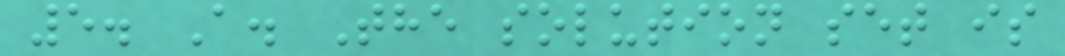5. A. The solution set is
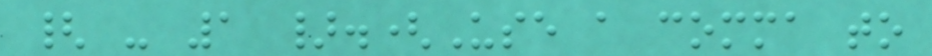{ - 1 }.(Use a comma to
